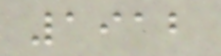1912
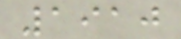1910
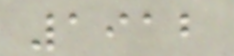1912
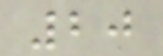20
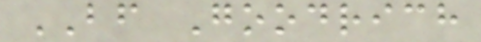BF Goodrich
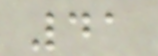41
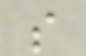s
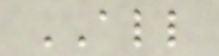ALL
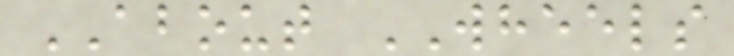ABOUT WHEELS
